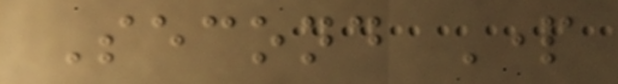Second Part
